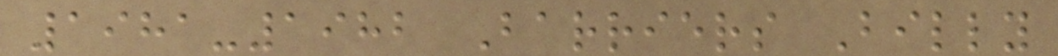1981-1982 Barriers Billy
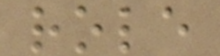role
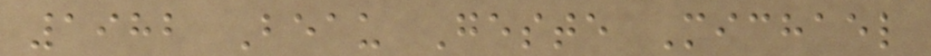1982 Beau Geste Michael
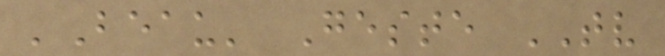'Beau' Geste TV
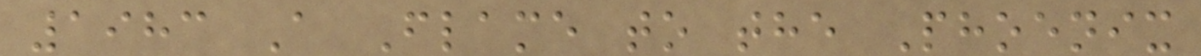1983 A Flame to the Phoenix
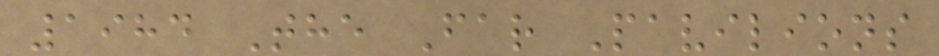1984 The Far Pavilions
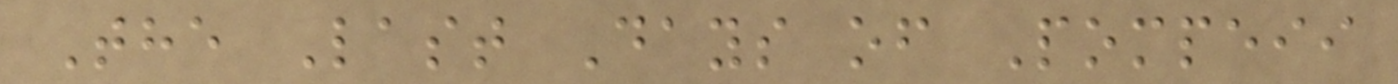The Last Days of Pompeii
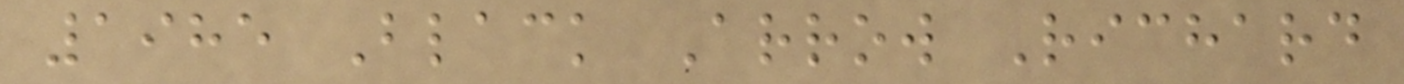1985 Black Arrow Richard
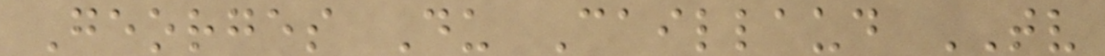Georges Du Caillaud TV
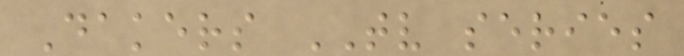Dakers TV series
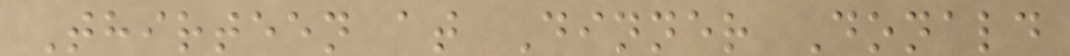Thirteen at Dinner Donald
